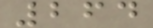264
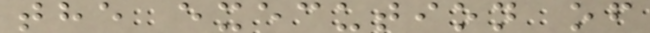the execution of
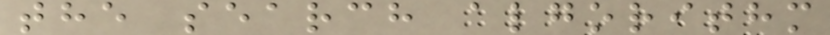the search algorithm
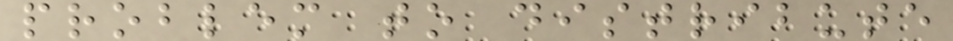problem to distribute
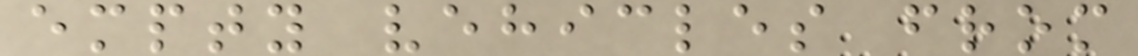empty vehicles from
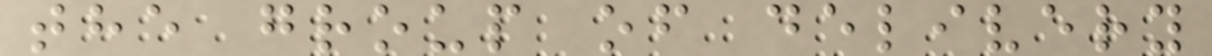the group of delivery
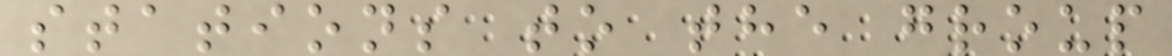stations to the group
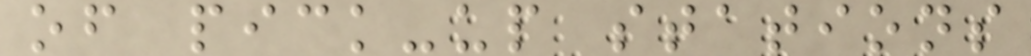of pick-up stations
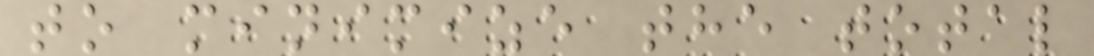to minimize the total
